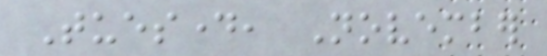Tuesday, November
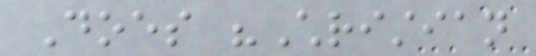Does "Christian
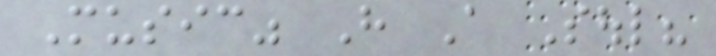Music" Have A Soul?
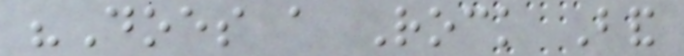"Does a Rock Band
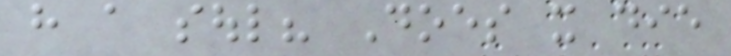have a soul? Does it die
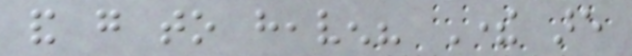and go to heaven? There are
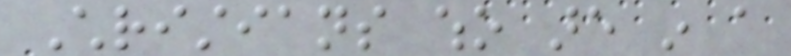Christians who are in a
